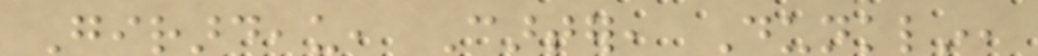Girardeau, Carter, Dunklin,
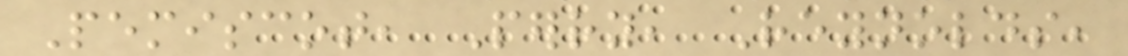Pemiscot, Perry, Reynolds,
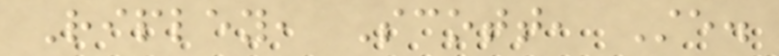Ripley, Scott, Ste.
